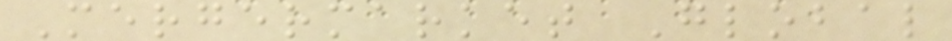Mergermarket Global
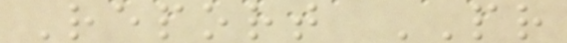Report PR
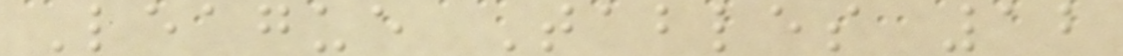League Tables 12
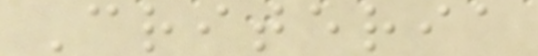Criteria
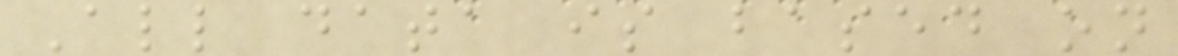All data is based on
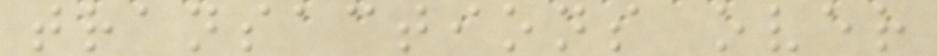transactions over
